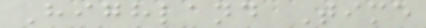Highland Time
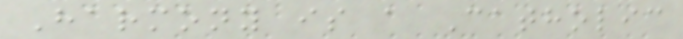Harmony is a Catholic
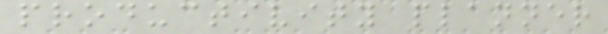productivity planner
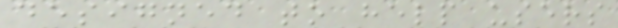designed to help users
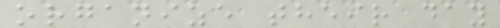organize their day
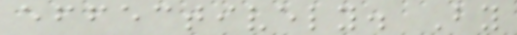effectively. By
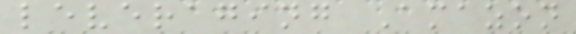leveraging Amazon
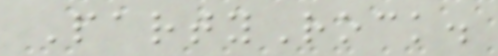PartyRock.
